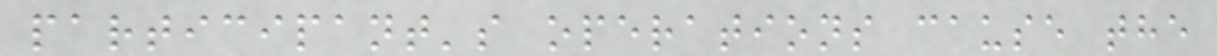participant's operations cause the
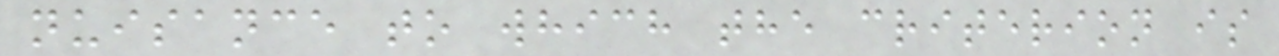nuisance to which the criterion is
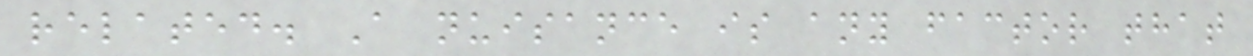related. A nuisance is any factor that
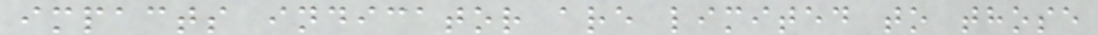impacts indicator are limited to those
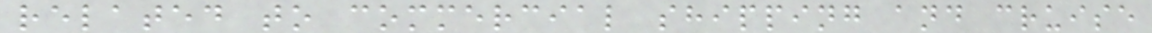related to commercial shipping and cruise
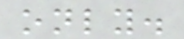only.
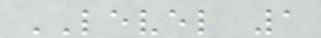LEVEL 1
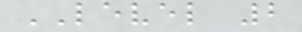LEVEL 2
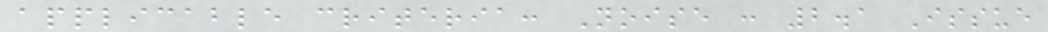applicable criteria: Noise : 2.1 Issue
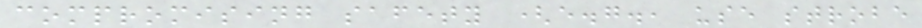compromising safety (e.g., use strobe
